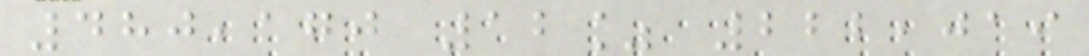480,170 12% 222,019
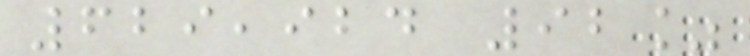629,924 92%
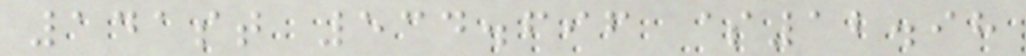141st 534.696 $12.98
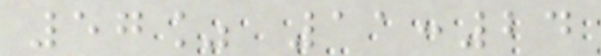57% 11:24
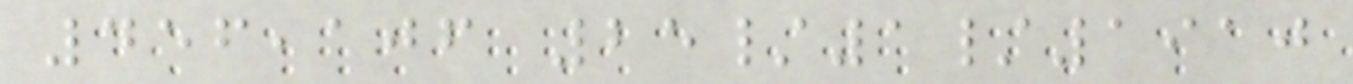456,106 25/1/1910
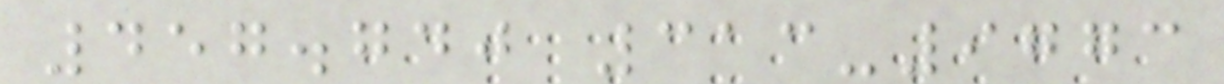457.740 313-9773
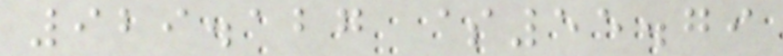929.127 $55.79
